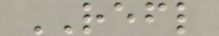REFL
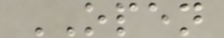OPEN
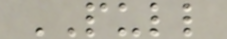PULL
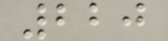220
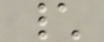\
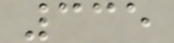335
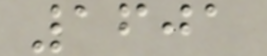1601
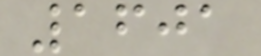1601
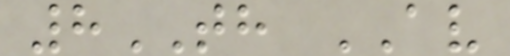8TH AV
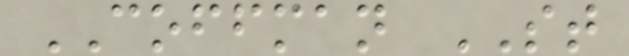COFFMAN ST
